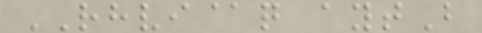RHVI@q aytB
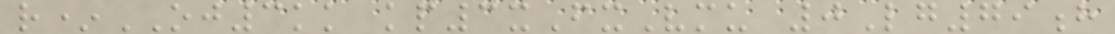r*OJ3kk kp3xFxVmu 0Lg79h
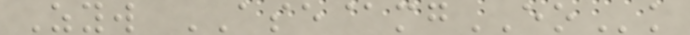Zyw ASE@mgEOk
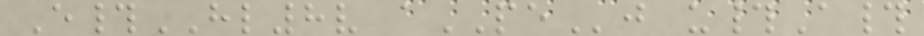E#HL8v aPEj u#A#
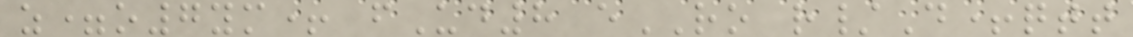z=o7ym+ fUd8 eRO r/D+qtt
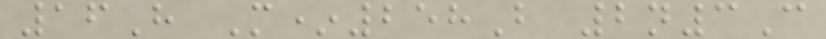16H M*258B 2n3C
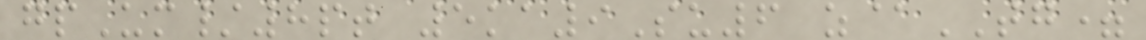gpUm/8pt 5ka9Su6 z@TG=
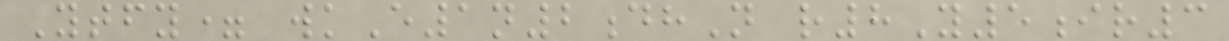Ytfy= wkE1n2dhN r8Y5ir3
